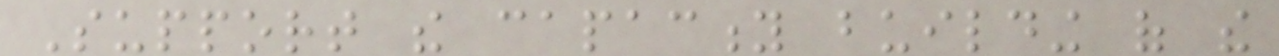Support the capacity building of the
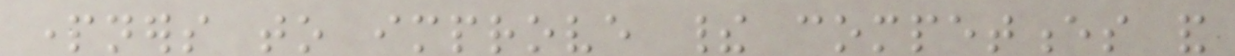partners to improve their competences and
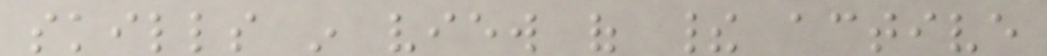skills in view of their active
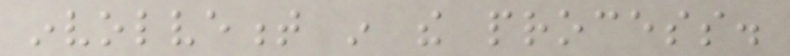involvement in the process.
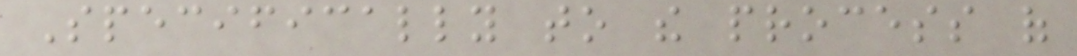Specifically to the process of
